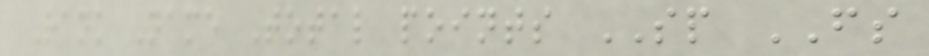Rank Name Total points SP FS
